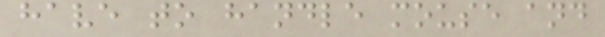have to handle mouse and
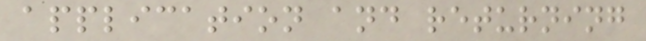application and returning
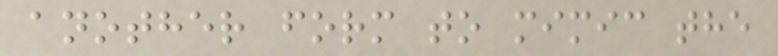another form to mimic the
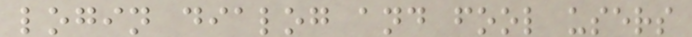login dialog and fool users
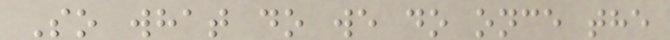So what do we do once the
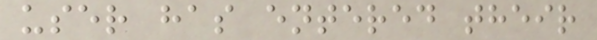user has entered their
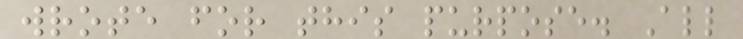wrote for this purpose. All
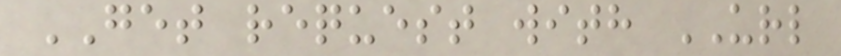GET request with URL
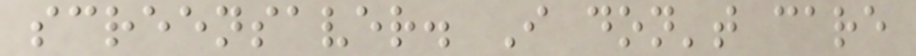screensaver. I don't care
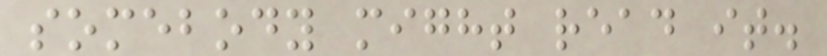somebody might read it.
